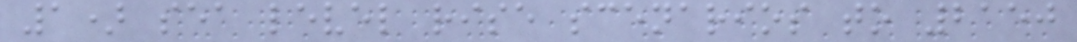1) sea level rise scenarios to 2150
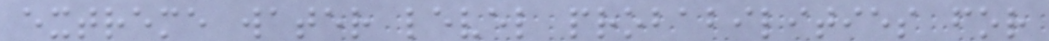extreme water level probabilities for
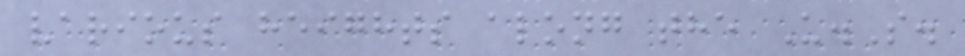various heights along the U.S.
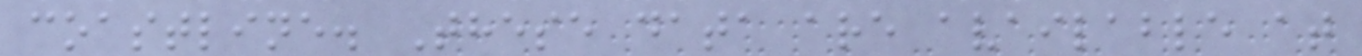coastline. These data are available at
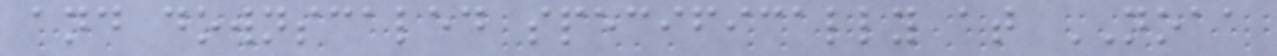and downscaled specifically at NOAA
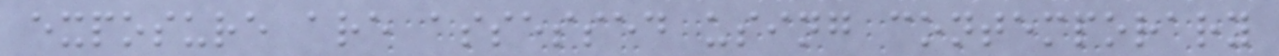exposure are assessed using contemporary
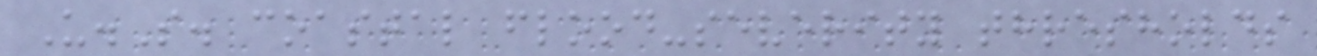U.S. coastal flood-severity thresholds
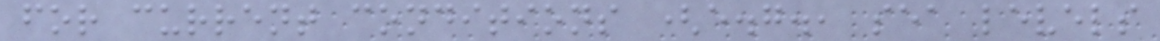for current conditions (e.g., sea levels
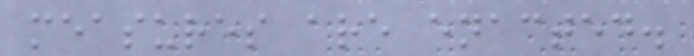measures are enacted.
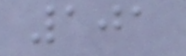101
